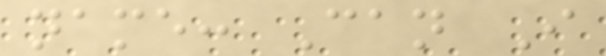name: Can I
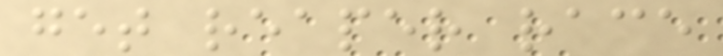get reaper race
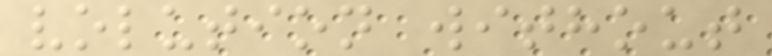volution without
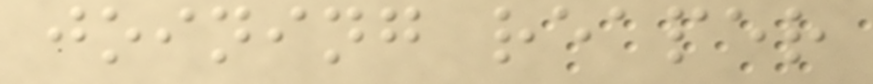joining reaper
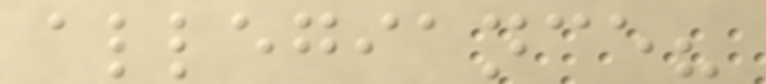allegiance?
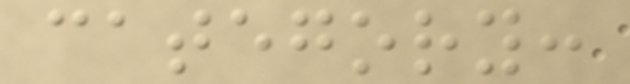category:
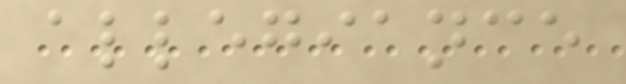allegiance
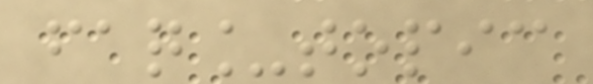faq_topic
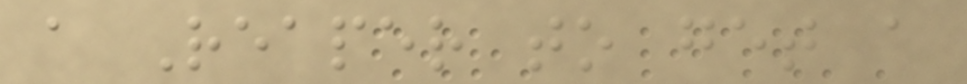a Reaper to get a
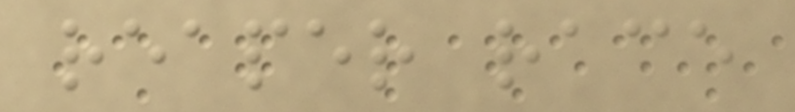reaper race
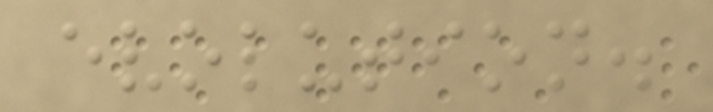evolution.
